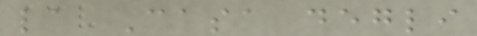la Casa degli
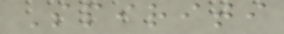Spiriti
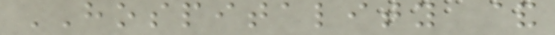HOSPITALITY &
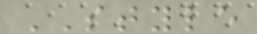STYLE
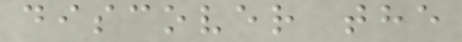discover the
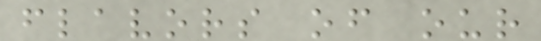flavors of our
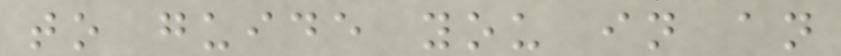to guide you in an
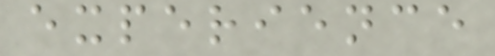experience
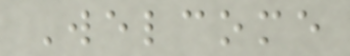Welcome
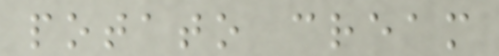potato cream
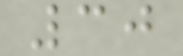30
